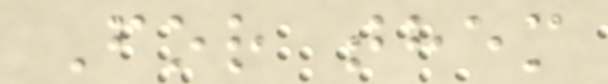For them
